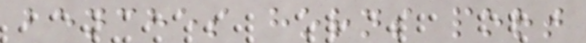benches horns port
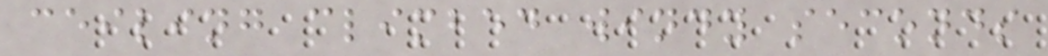ceiling climbed windy seconds
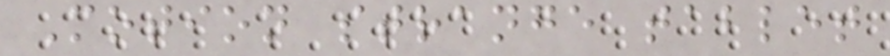Motion strange tablet
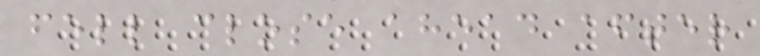fell close ahead after
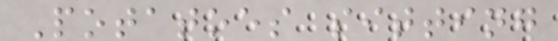Potatoes sitting
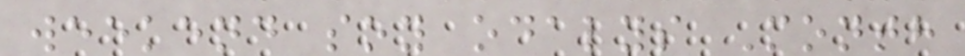weekend soy odalys Month
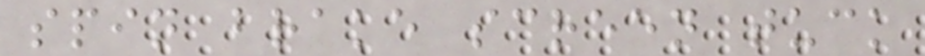spin brake screen tuck
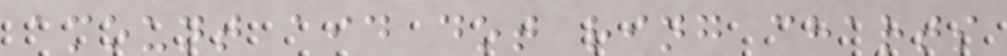amount aid dot ring charts
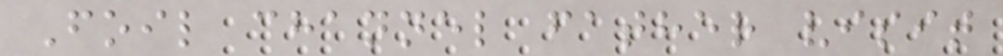Foil channel father visit
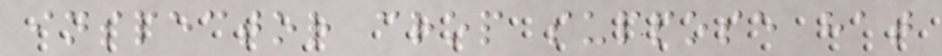inspector crop suppose hat
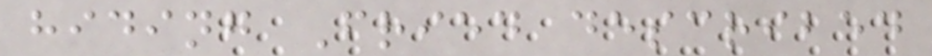hiding Fried described
